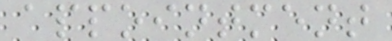appointment
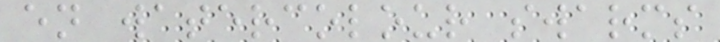en watercolour swarms
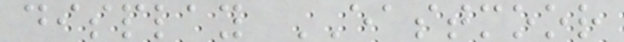display EASTMOOR
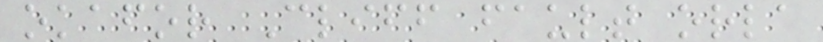okafor Cliff fault orla
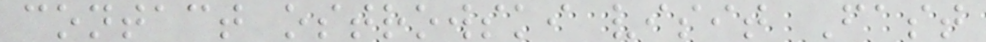contact ostrowski visit Fast
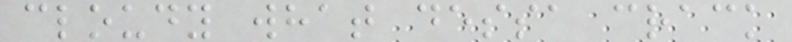cloudy what dessa crack
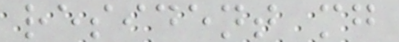resident mg
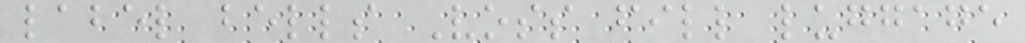label bells Voss fill luggage
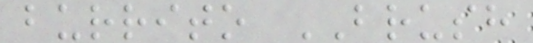burrito BRUSH
